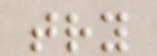try
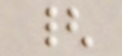{
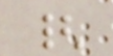{
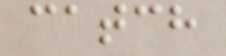catch
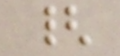{
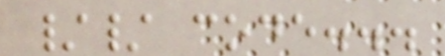// code...
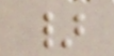}
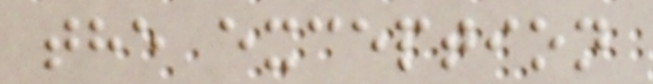the exception
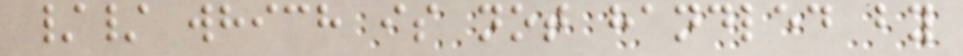// which is not handled by
